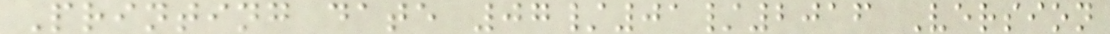Printing date 07/01/2016 Version
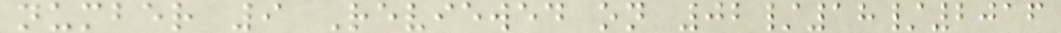number 9 Reviewed on 02/18/2016
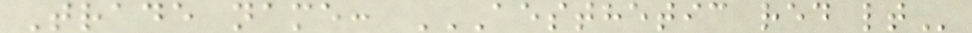Trade name: AESTHETIC RED LT
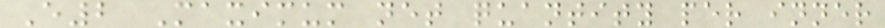E2 Maximum net quantity per inner
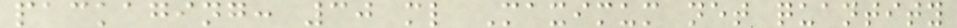packaging: 30 ml Maximum net quantity
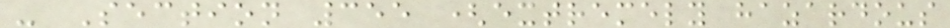- Section 355 (extremely hazardous
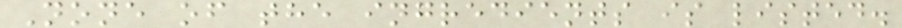None of the ingredients is listed.
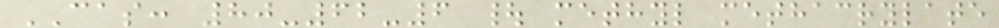CAS: 80-62-6 | methyl methacrylate
